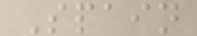Spain
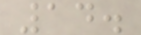14.
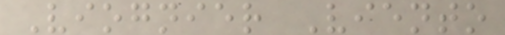Viognier Viento
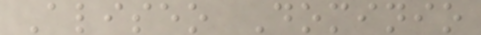Aliseo Dominio
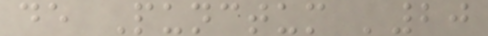de Punctum '20
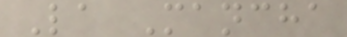La Mancha
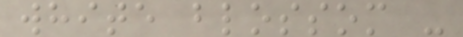white blossom -
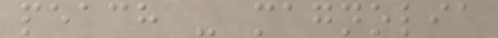peach - magnolia
